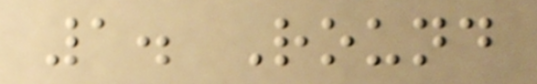1. Round
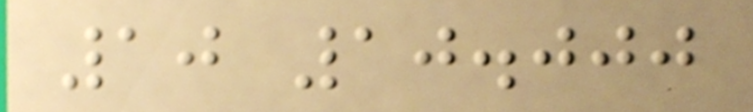10 10.000
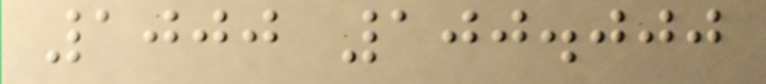1000 100.000
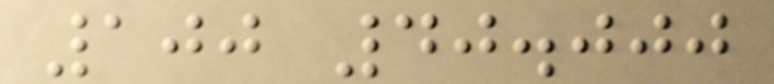100 40.000
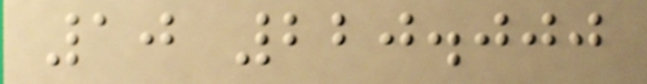10 220.000
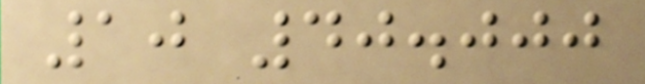10 40.000
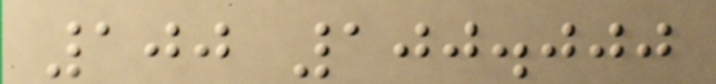100 100.000
